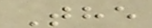The
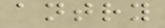antry
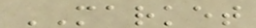MARKET
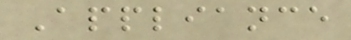Appliance
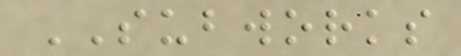SUBWORKS
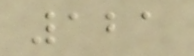121
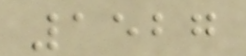1527
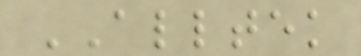ALLTEK
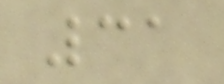31
